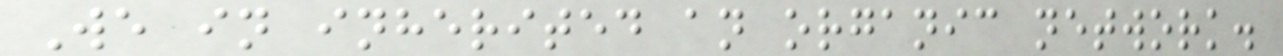We in inherited an organic network.
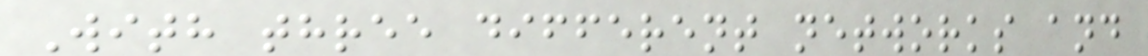With three different networks and
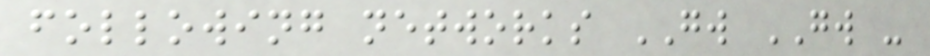following networks GW GW -
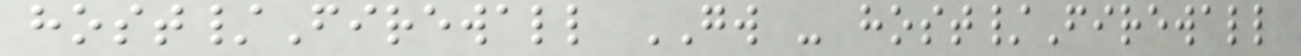host/Firewall GW - host/Firewall
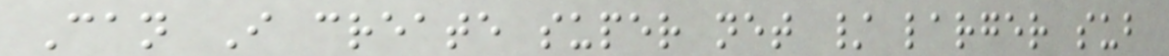Can I create super net / larger sub
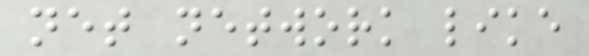net network like
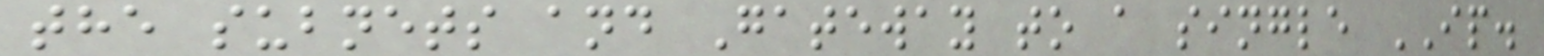the subnets and Gateway to a single IP.
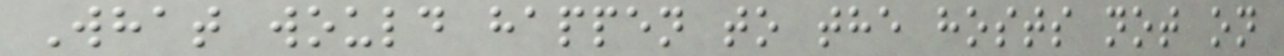What would happen to the hosts not on
